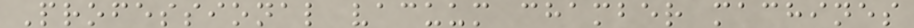Professional vacuum chamber machines
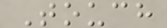Touch
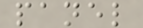panel
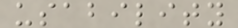usability
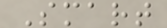Smart
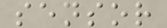sensor
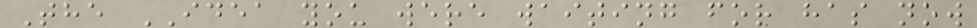The IDEA you were waiting for has now
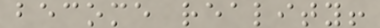become reality!
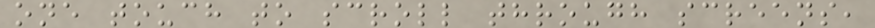one touch to scroll through screens,
